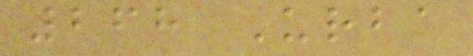268 Urba
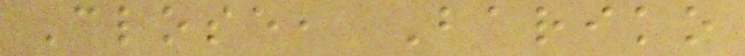Close, Bariko
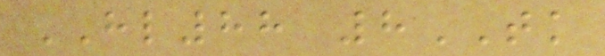HL88 8TK
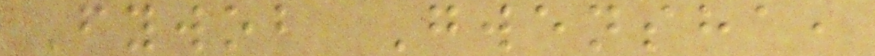Fywob Gwensha,
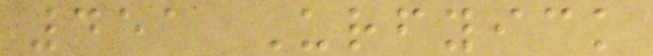451 Urfyick
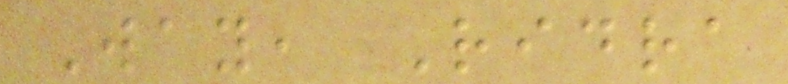Way, Ridra
